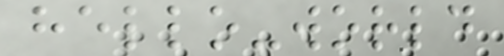hello-world
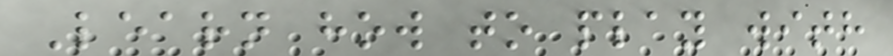Learn how to play with
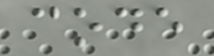code
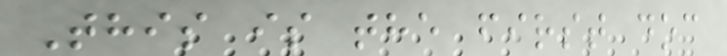This is the first doc
